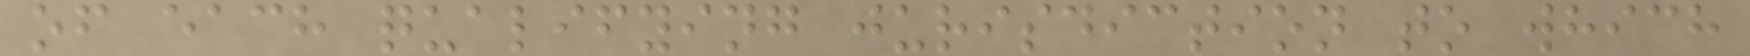of each qualifying jurisdiction to which
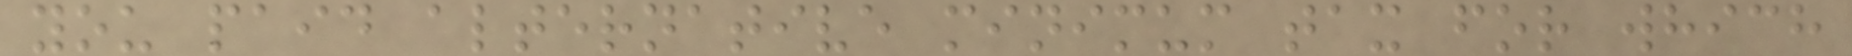you paid alternative minimum tax for which
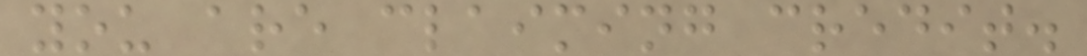you are claiming credit.
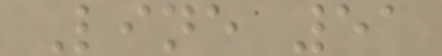Line 51
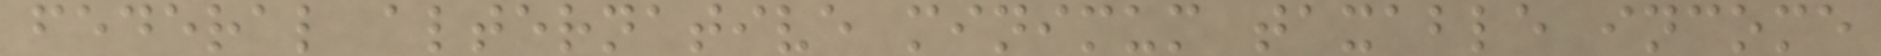federal alternative minimum taxable income
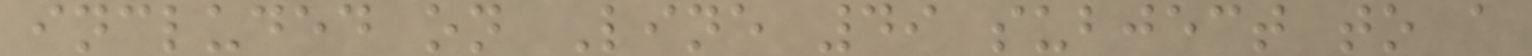included on Line 49 subject to a
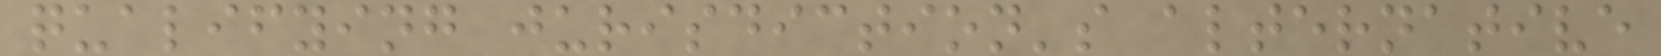qualifying jurisdiction's alternative
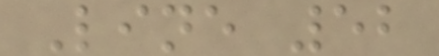Line 52
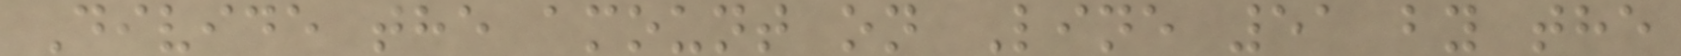Divide the amount on Line 51 by the
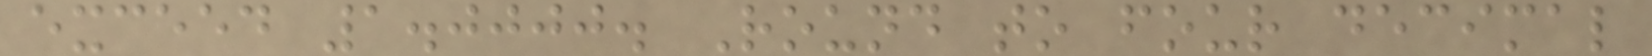exceed 1.0000. Round to four decimal
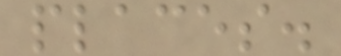places.
